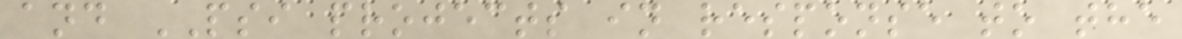and PSI projects in response to the
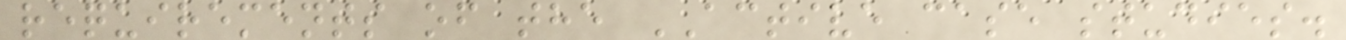requirements of the ACTIVE case studies.
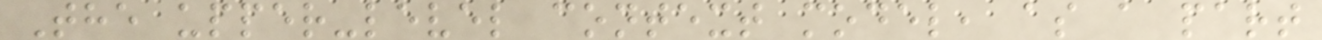The upper-level context model, as a part
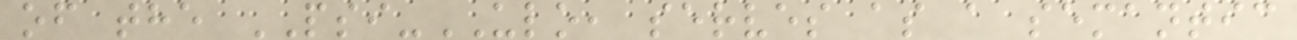of the PSI-ULO, serves as a semantic
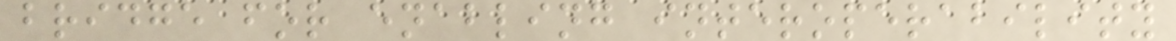bridge for enabling interoperability
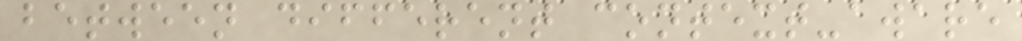between different context-aware
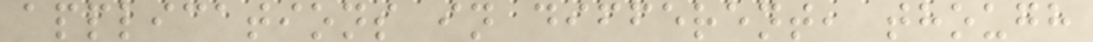applications in different, though
